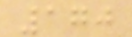170
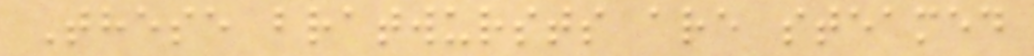These bratwursts are steamed
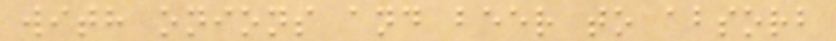with onions and beer to absorb
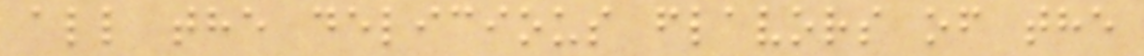all the delicious flavors of the
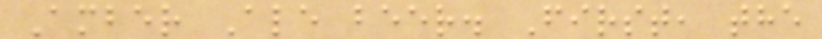Amber Ale beer. First, the
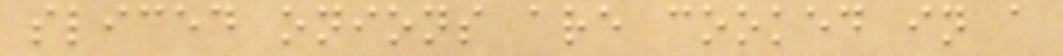sliced onions are cooked in a
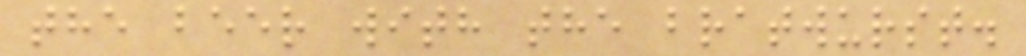the beer with the bratwurst.
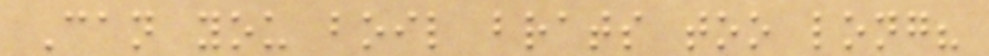Can you boil brats too long?
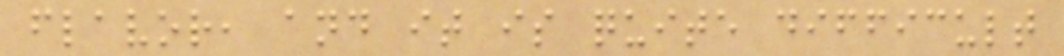flavor, and it is quite difficult
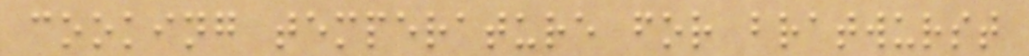cooking temperature for bratwurst
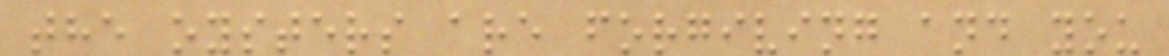the oysters are forgiving and you
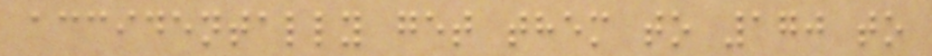accidentally get them to 170 to
